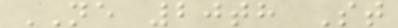NE 20th St
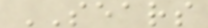SEARS
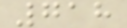718
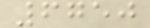6750
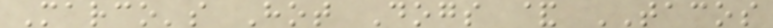Marco's Hot Dogs & TACOS
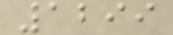1299
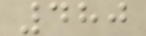480
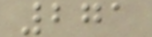271
